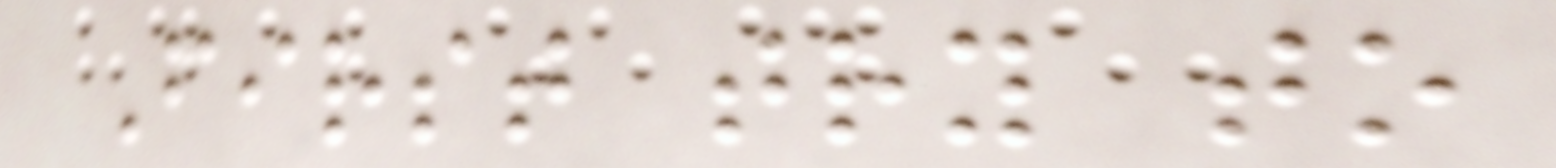First try to
